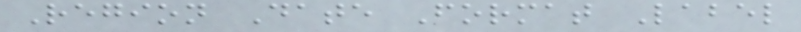Region Date Format Label
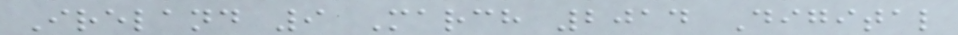Ireland 9 March 2014 Digital
